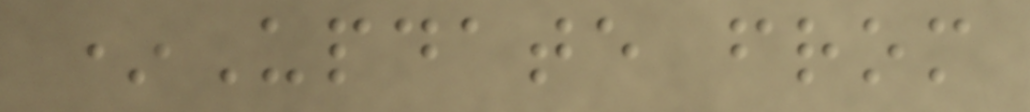*Update from
